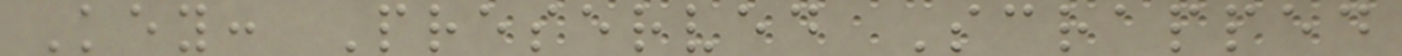Key: Preserved Scrapped
